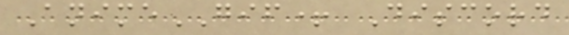AnimeGIF+ Discord
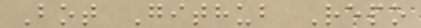Bot Github Repo
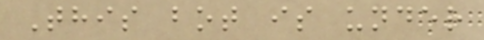This bot is under
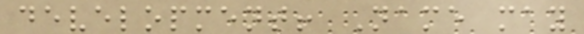development! Name may
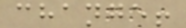change!
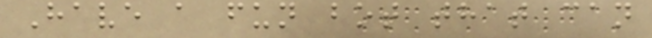Have a fun bot that can
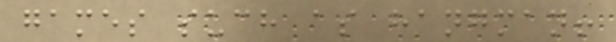games such as hangman!
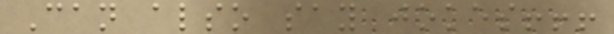Can also say jokes!!!
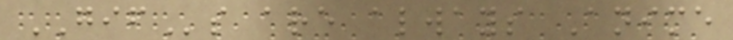GIFs are always Anime
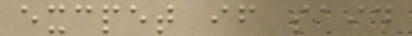excpet if said
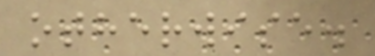otherwise.
